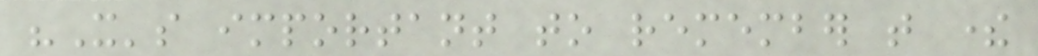"It's important to remember that there
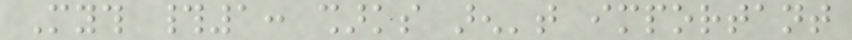Myth #1: sharks aren't important
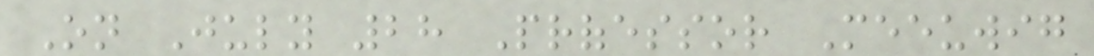On July 28 Professor Meeuwig
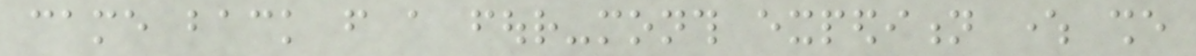came back from a four-month expedition where she
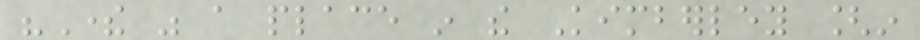"There was a place in the Kimberley [in
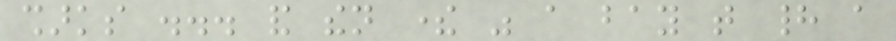sharks ... and then there was a bay that had a
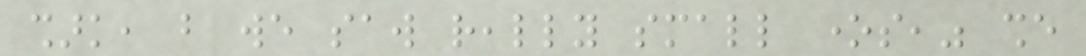shark, but we saw really small ones," she
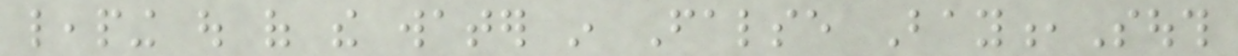leaping out of the water in False Bay,South
